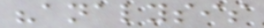"analysis
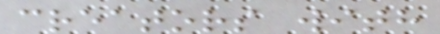creators with
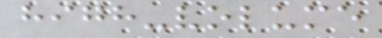high-volume
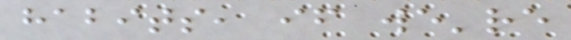habits, if we're
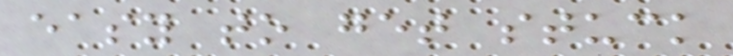easy to get stuck
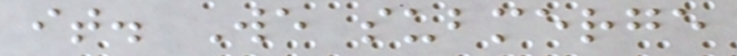it. We submerge
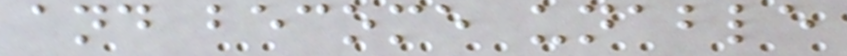and become unable
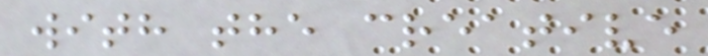with the creative
